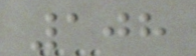108
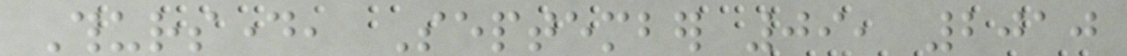Thursday, September 09, 2010
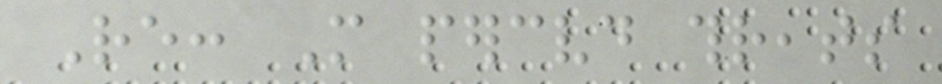Re: More perceived threats
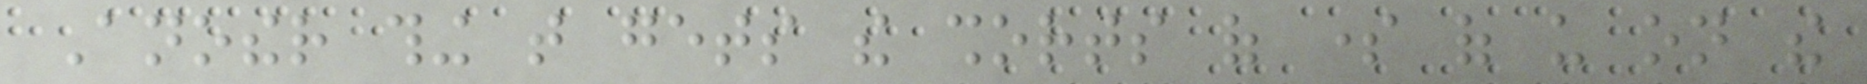Another thing that gets the shorts of some of us on the
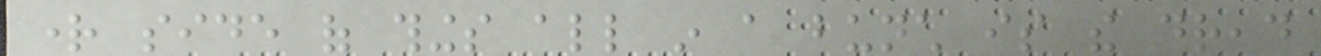right side of things all in a bunch is the dread
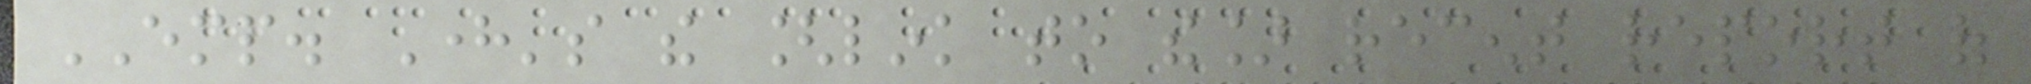EMP. Here's the [link to the] recent report of
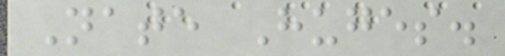Nate Huges.
